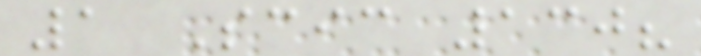1 Scic 130?
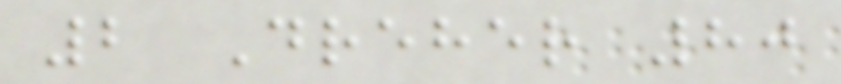2 Dreher 80
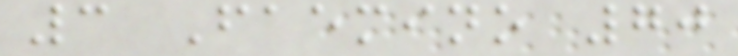3 Faemino 70
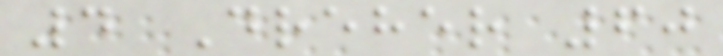4 Dreher 60
